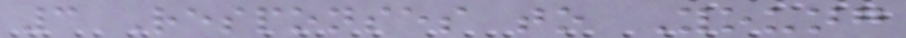3 Responses to Young
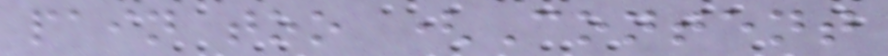pain too (Content
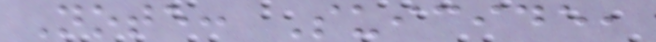Note: Suicide,
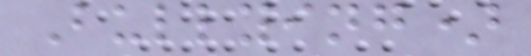Bullying)
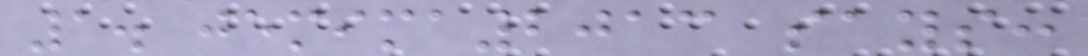1. jemima2013 says:
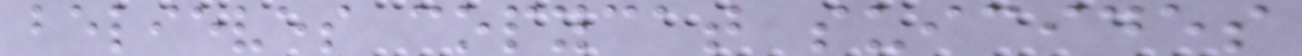believes copycat suicides
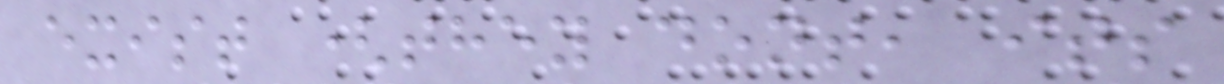exist (they dont, its
